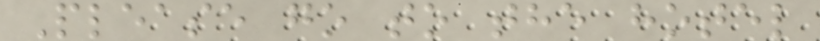Please go to the hotel
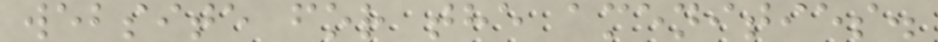website for the amenities.
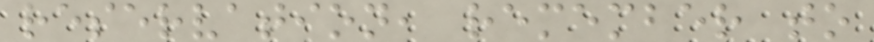reservation, remember to
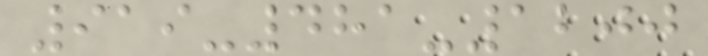919-481-1200
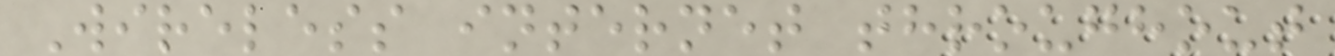Wireless internet throughout
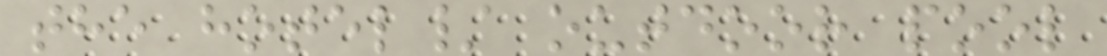the hotel/ outdoor pool
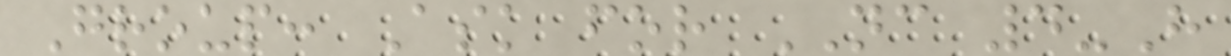Group: Ask for NC 4-H
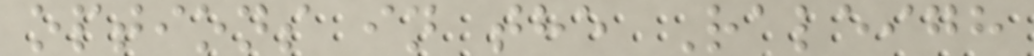options in the Raleigh
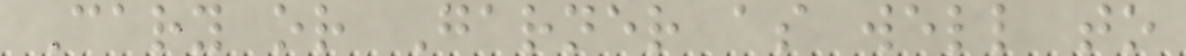Cary or Garner as well to
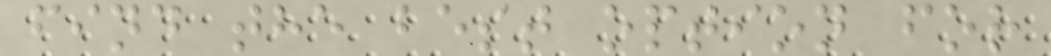find the best option for
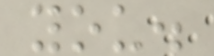you.
